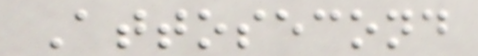Attosecond
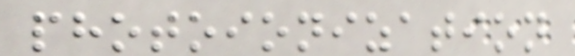photoionization
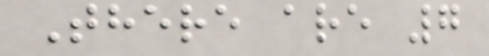There are 7
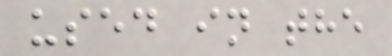used in the
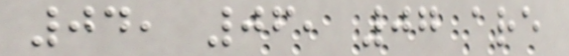04, 06, 07 are
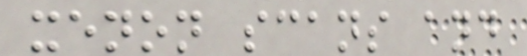xenon scans and
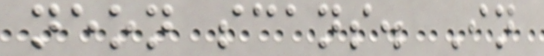neon scans. In
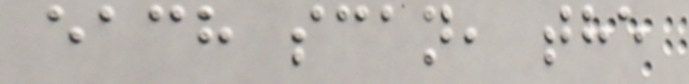each scan, the
